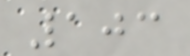103
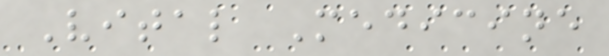Vital Medicine
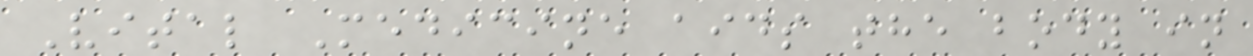Vital Medicine aids the body in
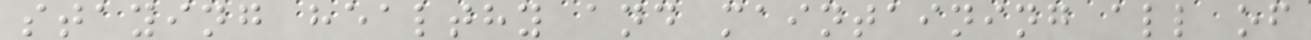staying healthy and maintaining all of
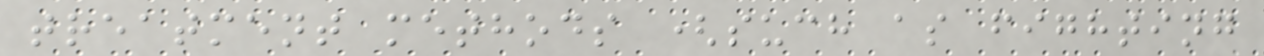treatment methods (such as fighting
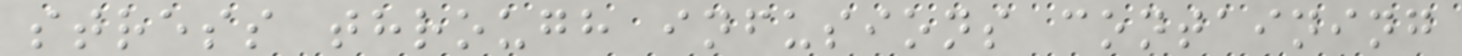stress through infusions containing
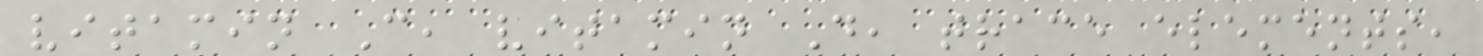vitamin C, vitamin D, trace elements,
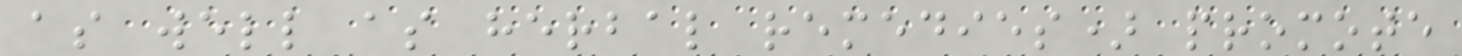as well as herbal remedies) promote
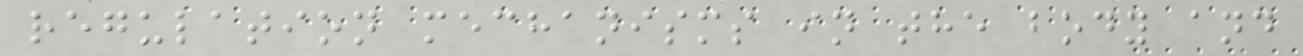regulation mechanisms in the body and
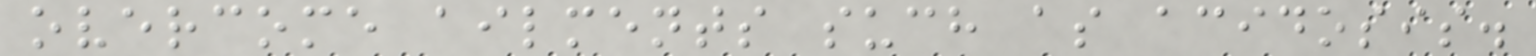overcome ailments such as acidosis.
